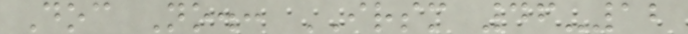Doc No.: IRSM 46-12
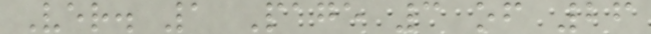Ver. 1 Page 3 of 26
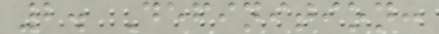2. Definition:
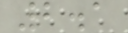2.1
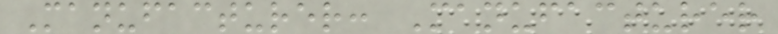Manufacturer: Manufacturer
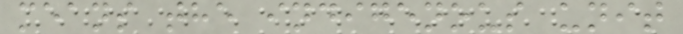means the indigenous unit
